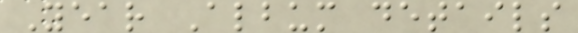Year Album details
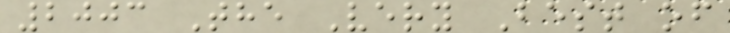2003 The Very Best of
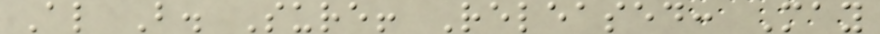Al B. Sure! Released: May
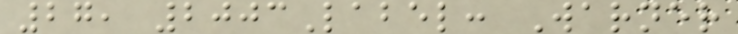27, 2003Label: Warner
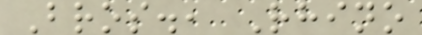Bros., Rhino
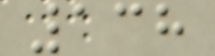138
